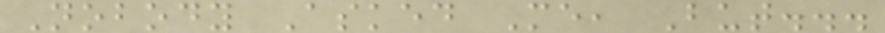Nobody Asked Me, But...
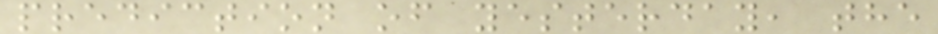prediction of yesterday, the
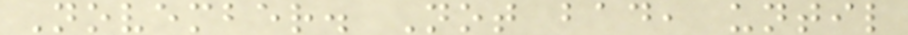November. Not bad, until
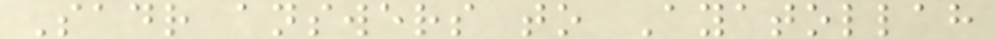Sadr answers to Ayatollah
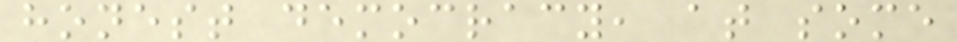honest democracy, at some
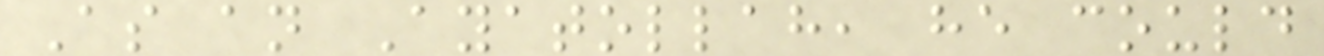As an Ayatollah, he could
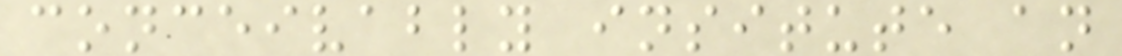conceivably insitute an
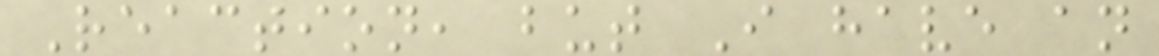Reaction, but I have an
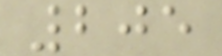205
